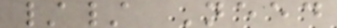// Need
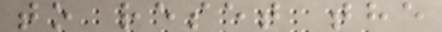to reset the
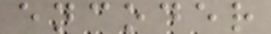encoder
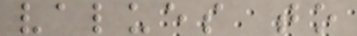values to
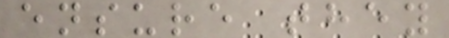ensure they
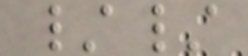//
